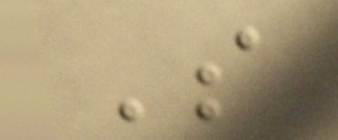So
